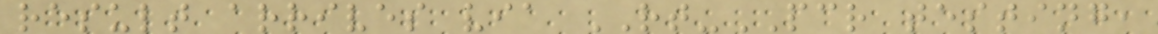result arrives via RT-PCR testing,
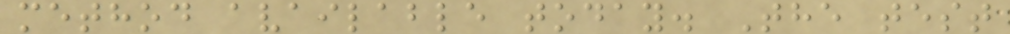method available today. The test
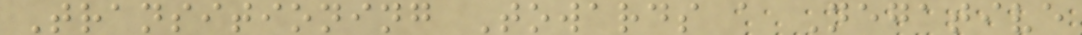Transitioning Towards a Negative
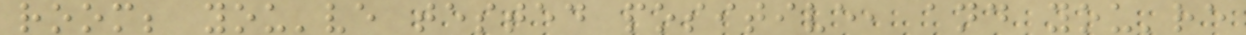room; you've tested positive, and you're
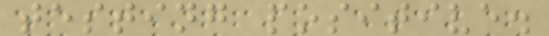testing positive.
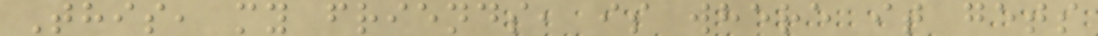This, my friends, is where it gets
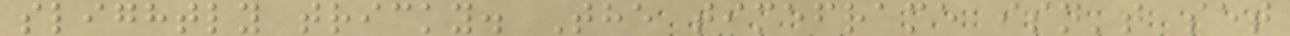slightly tricky. The timeframe isn't set
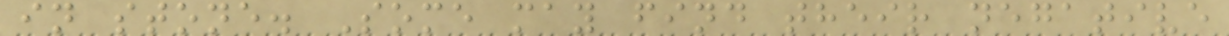in stone. Some may find their negative
